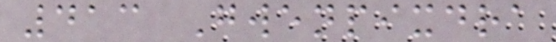413 Gwenpixdra
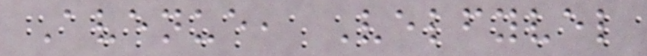Avenue, Velfyvel
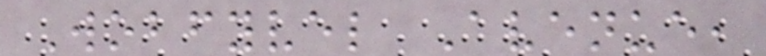Wobfyvel Avenue,
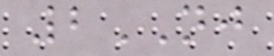2NJ
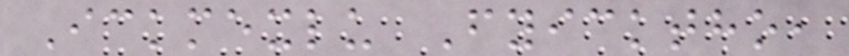Ickmexlu Fyicktho,
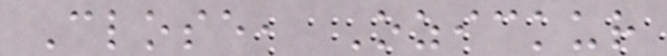Close, Ozickur
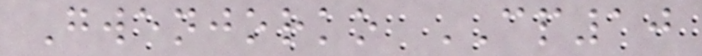Gwenjorko CP10
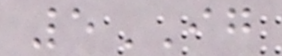5IG
